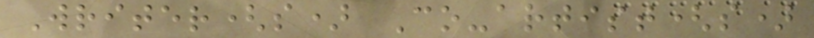Writer(s) Co-artist(s)
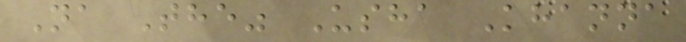Na The" Usha Khanna
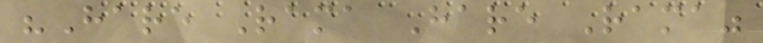"Hare Rama Hare Rama"
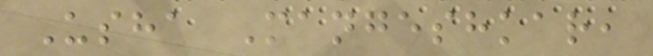Usha Mangeshkar,
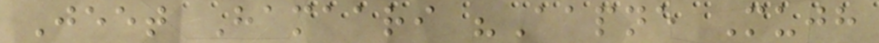Jeet Hamaari "Aapne Mujh
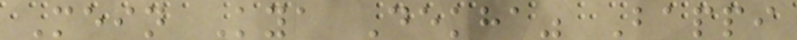Mein Kya Dekha" Bappi
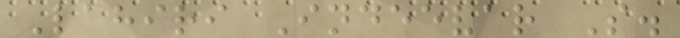Lahiri Indeevar S.
